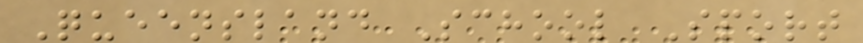Queensland School Sport
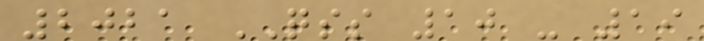2021 QSS 10 - 19
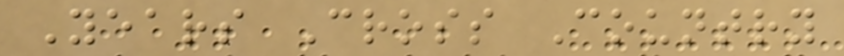Years Cross Country
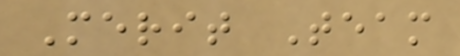Merit Team
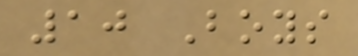10 Boys
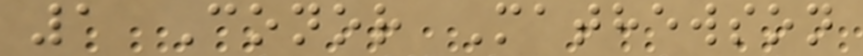1 Conor Mathewson
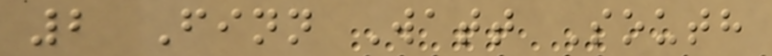2 Finn Watt South
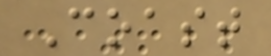Coast
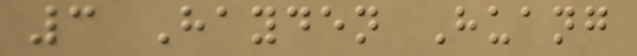3 Hayden Huang
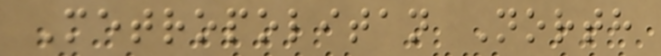Metropolitan North
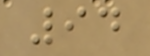94
